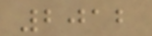2012
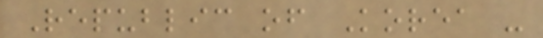Republic of Korea -
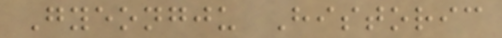Gyeongju Historic
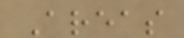Areas
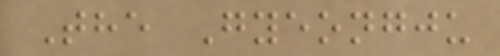The Gyeongju
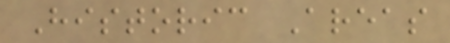Historic Areas
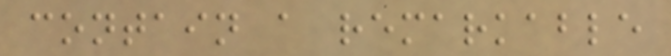contain a remarkable
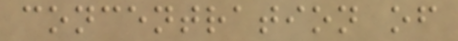concentration of
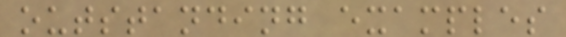outstanding examples
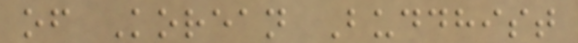of Korean Buddhist
